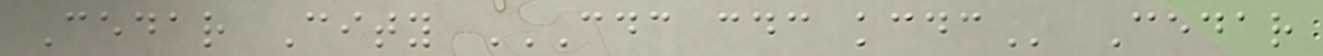Cedar City CDC CDC KCDC Cedar
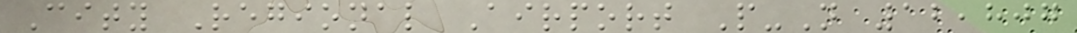City Regional Airport P-N 12,807
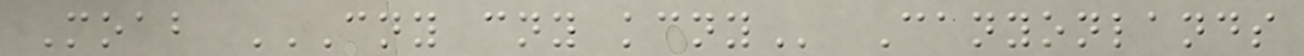Moab CNY CNY KCNY Canyonlands
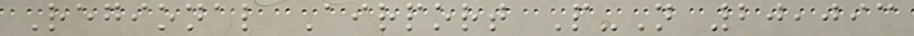Regional Airport P-N 20,093
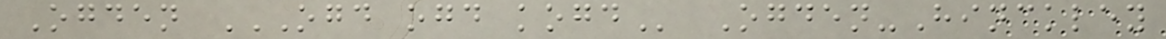Ogden OGD OGD KOGD Ogden-Hinckley
